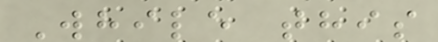While this
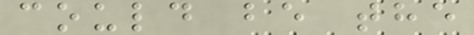could be the
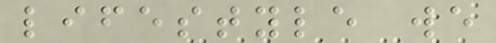lifestyle we
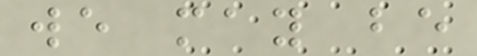we may be
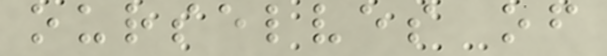ourselves of
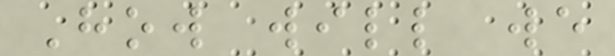How will we
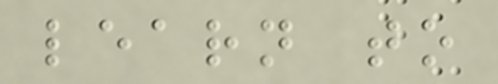learn to
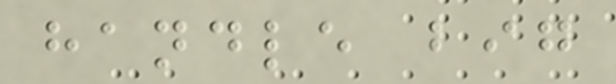handle big
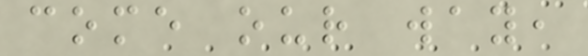come our way,
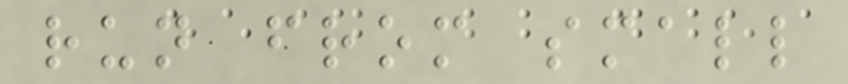run from small
